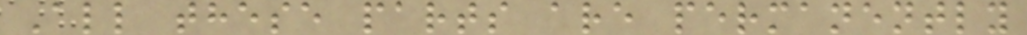All these parts are permanently
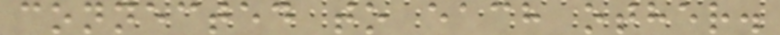connected to each other.
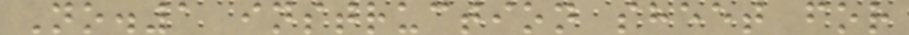No.1 instruction sheet for
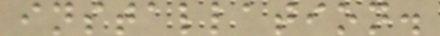installation.
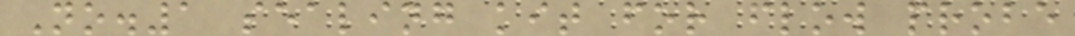No.1 sealing kit for flow probe
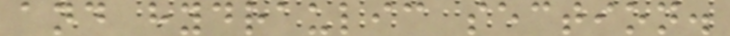and hydraulic section.
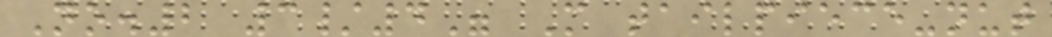No.2 3/4" M tailpiece-nut
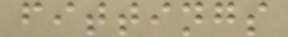fittings
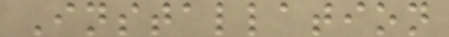Installation
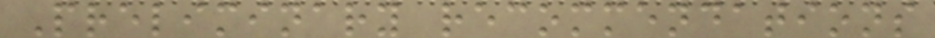Preliminary recommendations
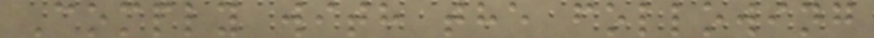Comply with the following
